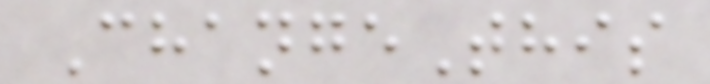ChangeThis
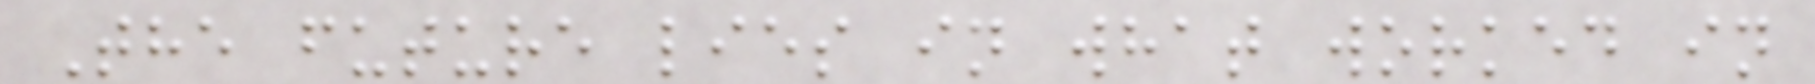The future lies in what worked in
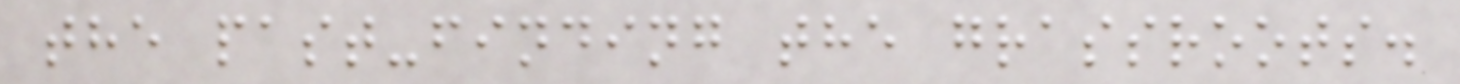the past-finding the grassroots.
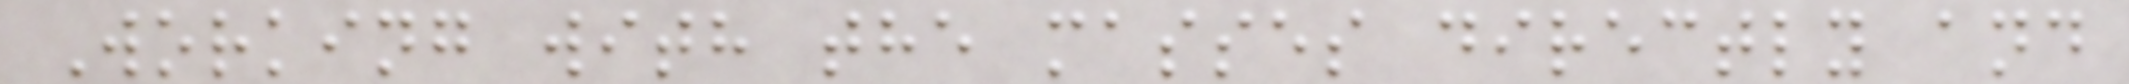Working with the masses directly and
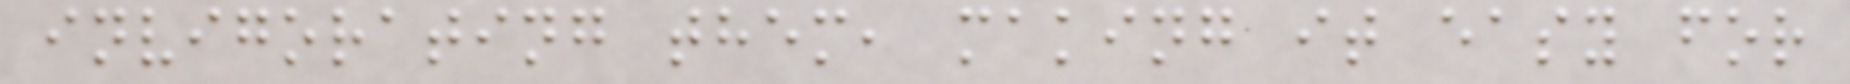invigorating them, making it easy for
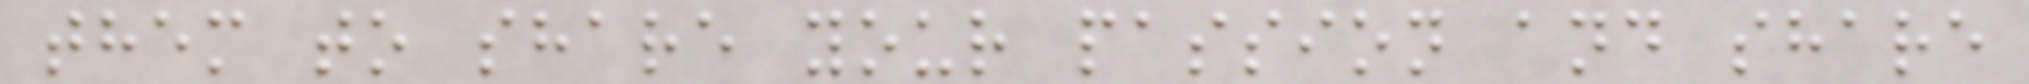them to share your passion and share
